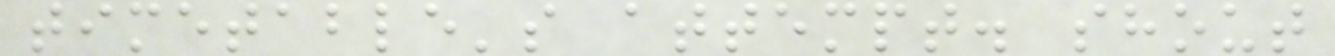timetable's attempt. shout
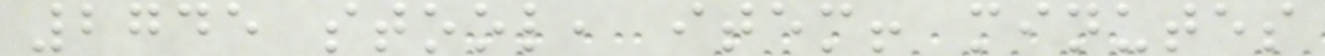2745 stool, item! minutes
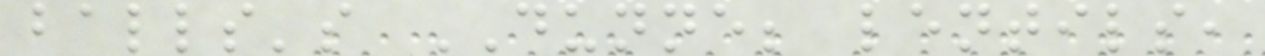balls's DUNNE; lentils,
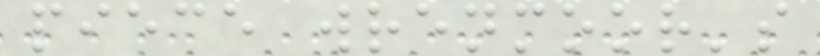piece wrenmoor's
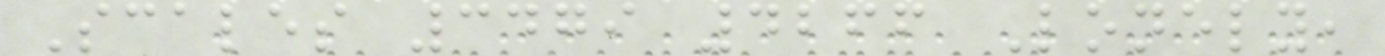Scales 3479 4266 Lonely,
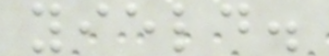yield.
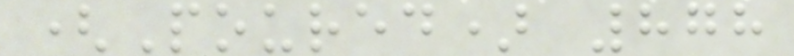(Poured) 878
